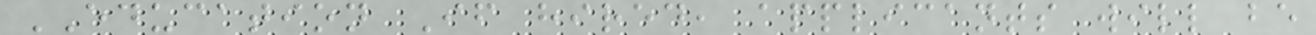EDUCATION If hired, applicants will be
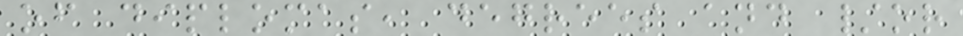of diplomas, degrees and /or
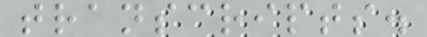transcripts.
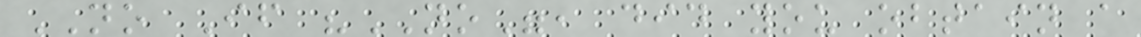NO If "NO", did you obtain a
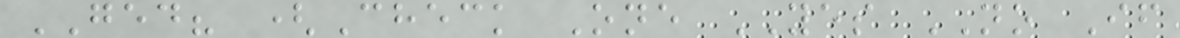GED? (Check One YES NO If
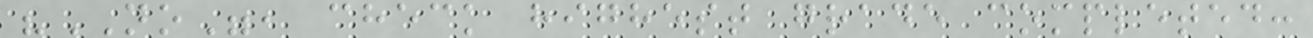"NO", check highest grade completed:
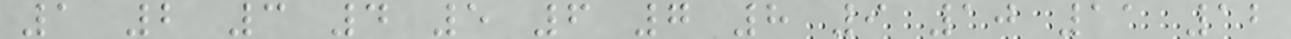1 2 3 4 5 6 7 8 9 10 11 12
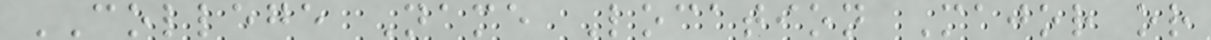COLLEGE Name Location Major or
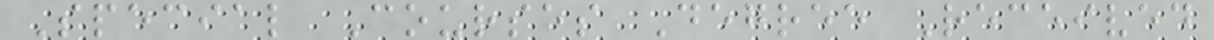Special Courses Degree Received
